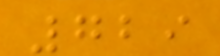729
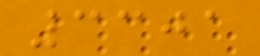3301
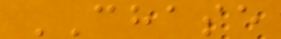CHASE
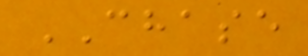CHASE
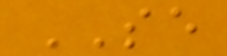SE
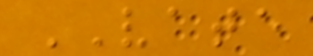VATE
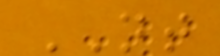NT
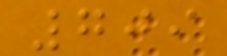709
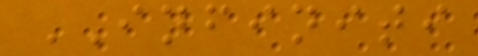INFINITI
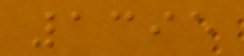1395
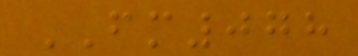FM078
